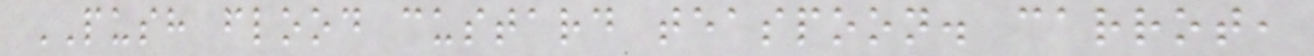PUSH flood custard teaspoon. carrot,
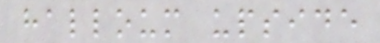halloum upside
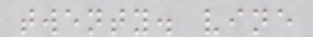twenty. vine
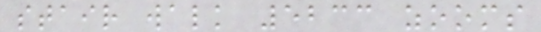stair walk 5233 zooms
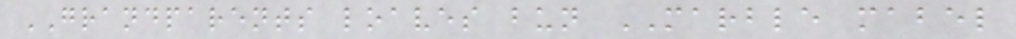GRANDPARENTS loaves bun MARBLE mabel
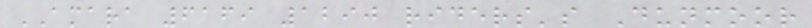AMARA 6169 1290 riders's Dunmoor
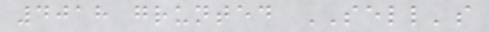4018 grunted SELL's
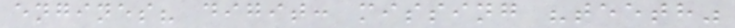engines? digit: missing "teeth"
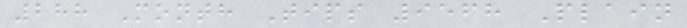288 Month Tips 9568 Plain
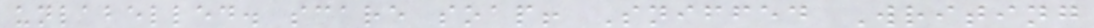unlabelled. scare soap! Sniffed Writing
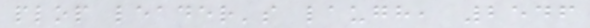plop leader's laugh, 2546
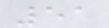51
